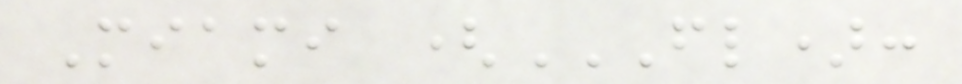Miami (FL):
